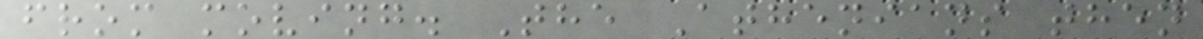from moving. The Athenians then
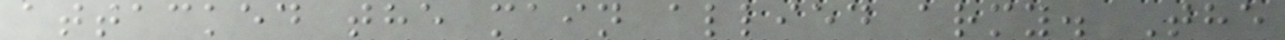attacked the main allied army. The
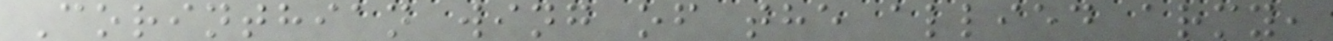Corinthian wing of the allied army,
